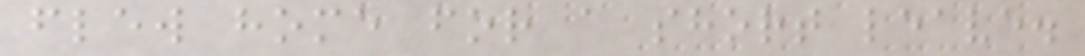flew home for a short leave.
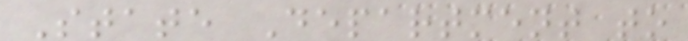State Department to
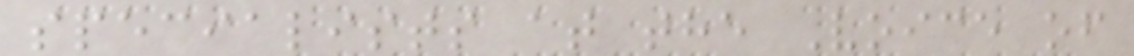specialists at the Voice of
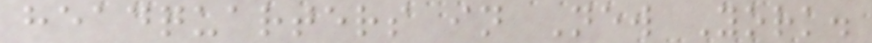headquarters in New York.
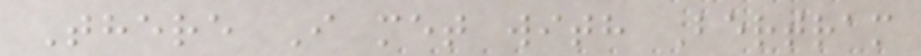There I met with Bertram
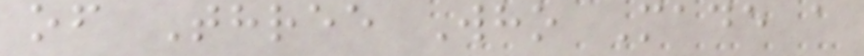of Three Who Made a
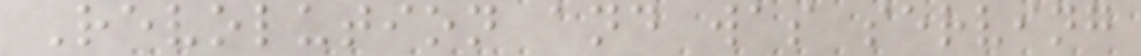Revolution and was serving
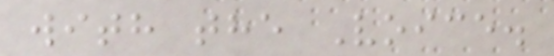with the Voice.
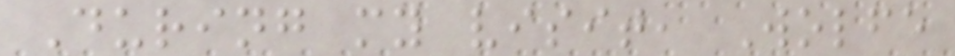During my visit, Wolfe
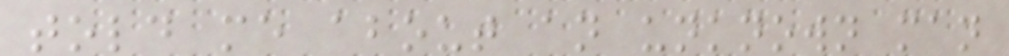told me about an unknown man
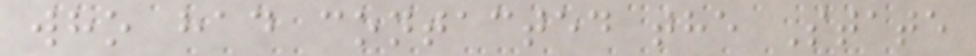who had contacted the State
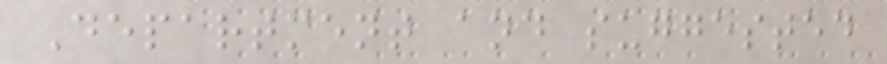Department and suggested
